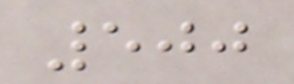500
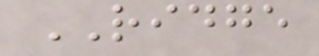RIDGE
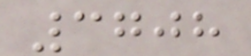3708
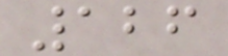126
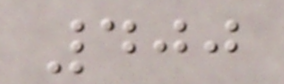400
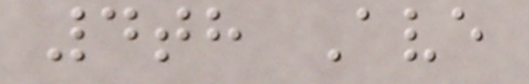4th Ave
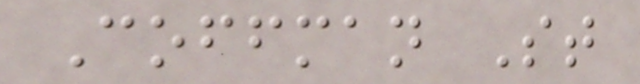Coffman St
